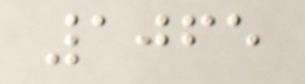1065
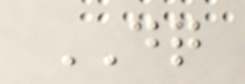DQ
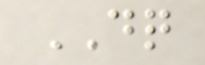DQ
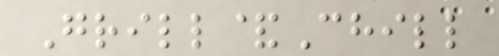Grill&Chill
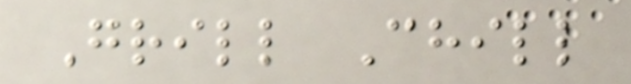Grill Chill
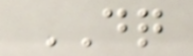DQ
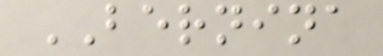BERNINA
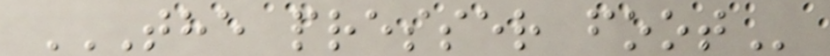THE PRESSER FOOT
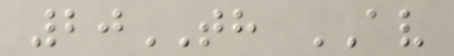20TH AV
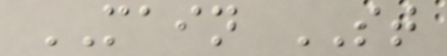MAIN ST
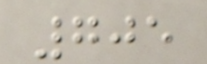705
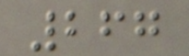267
